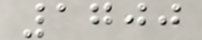1700
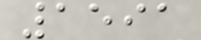1591
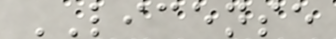LICENSE
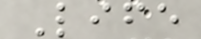Life
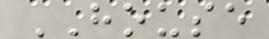HOUSE
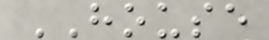HOUSE
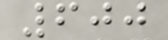600
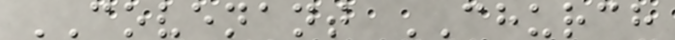COVENANT CHURCH
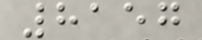8157
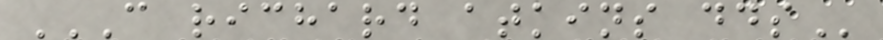C RICHARD ATKINS DDS
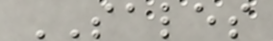SALES
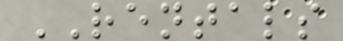RENTALS
